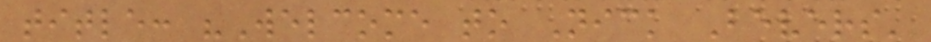title: "Welcome to Nick Bevers'
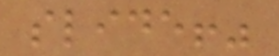slide!"
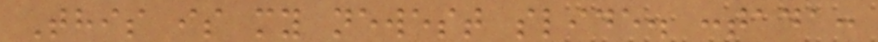This is my newest slide. :tada:
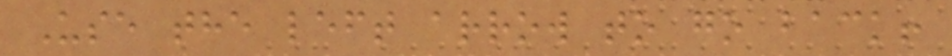Use the left arrow to go back!
